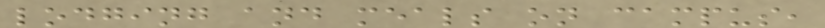lodging and meals on campus,
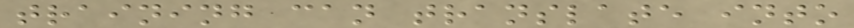training can translate into
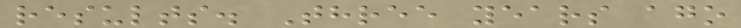results. Three years ago
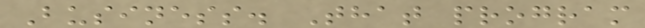Business. That program
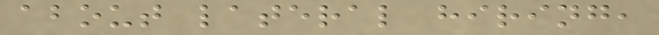about lateral hiring,
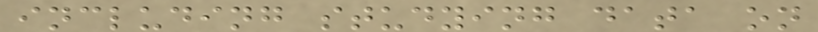including studying data on
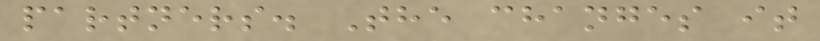partners. The changes it
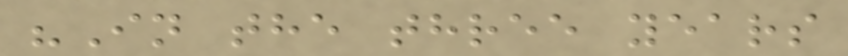"In the three years
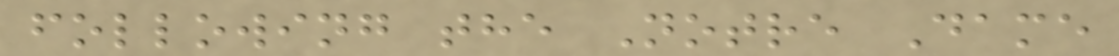following the Notre Dame
